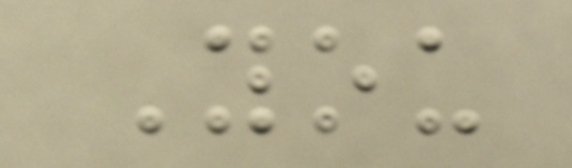You
